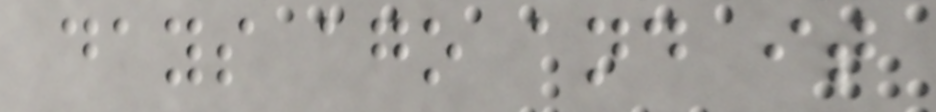days ago and it
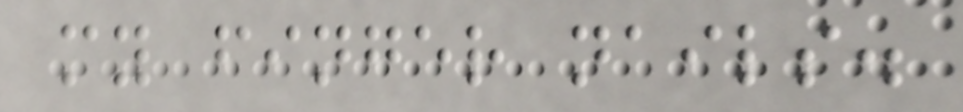my finger nails.
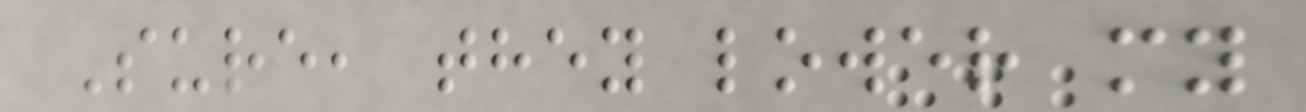Sure, they lower my
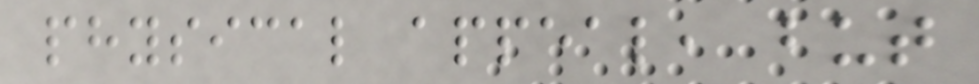physical appeal, but
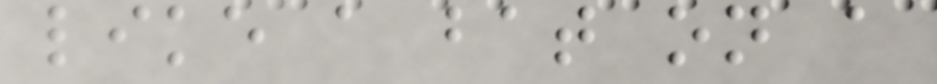like a bat on a
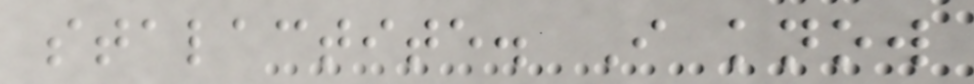stalactite. I know
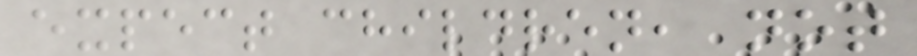expect children, not
